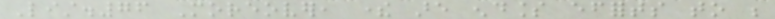List.76 Moreover, there are endless efforts to be
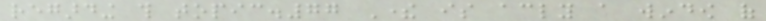regarding this topic.77 There is accordingly a window of
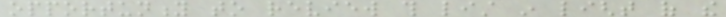opportunity to review this list in light of the
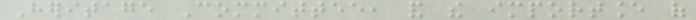Heritage Committee, and the importance of
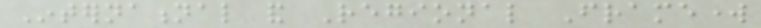International and Regional Framework
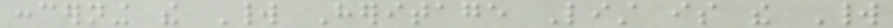concerning the World Heritage List is the World
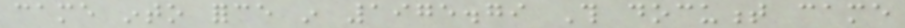came into force in 1975.79 This document came
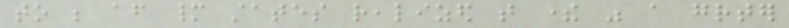to be after many states realized that there was a greater
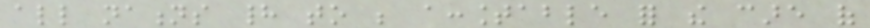all nations had to be accountable for the care of
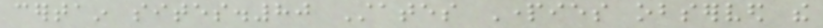certain sites.80 States Parties observed the
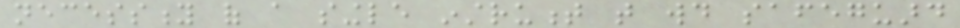necessity of a single instrument that would safeguard
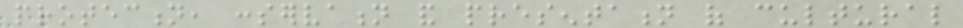protection, conservation and presentation of cultural
